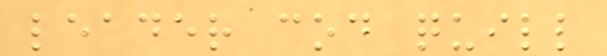leader cod quill
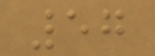57
